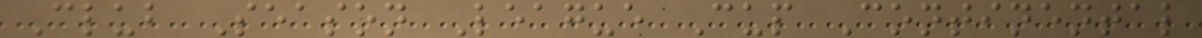Club Season League Cup Continental
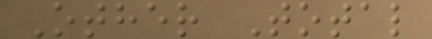Other Total
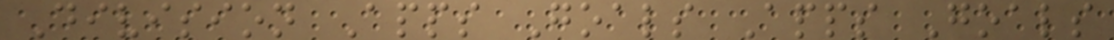Division Apps Goals Apps Goals
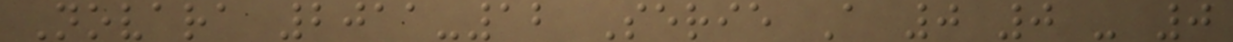Novara 2011-12 Serie A 0 0 - 0
